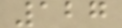127
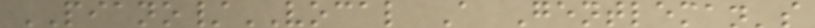PIANO/VOCAL A Gentleman's
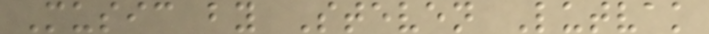Music by Steven Lutvak
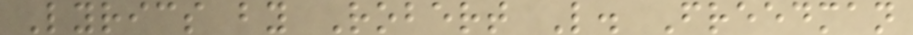Lyrics by Robert L. Freedman
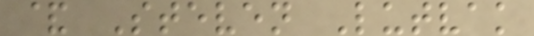& Steven Lutvak
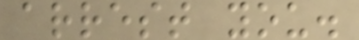arrest you.
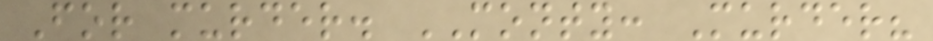For murder. MONTY: Murder?
